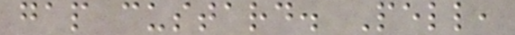gap custard. Pell,
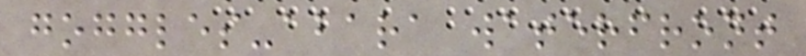goggles-abara waterfront
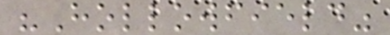"Hollowfield"
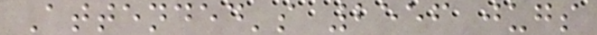Attended's 2556 jugs
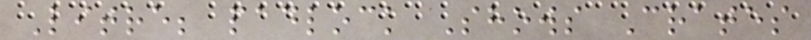Litre; padlock Shows Crates
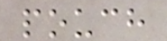pouch
